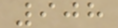908
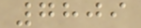7809
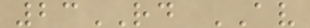23RD AV
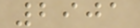2901
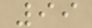99
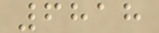6818
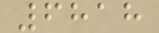6818
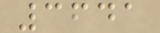3641
